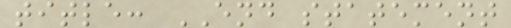title: END statement
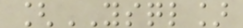[YSQL]
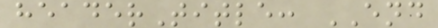headerTitle: END
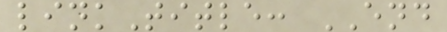linkTitle: END
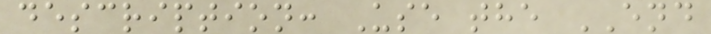description: Use the END
